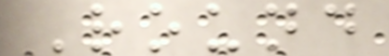Round
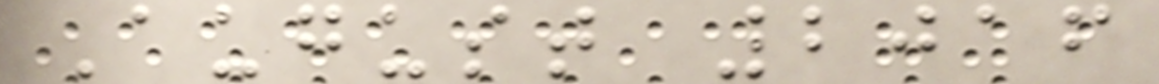August 2016
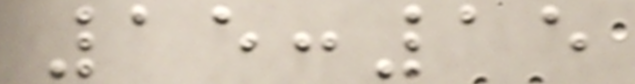15:15
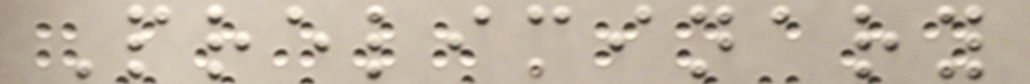Preliminary
